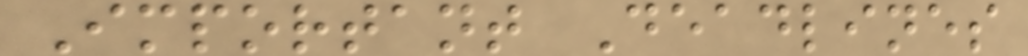Important Deadlines
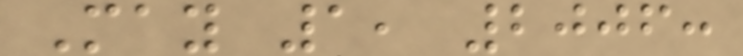May 1, 2006:
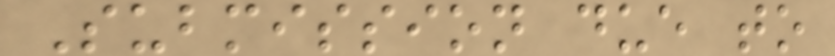Submission due to
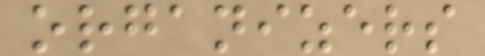organizers
